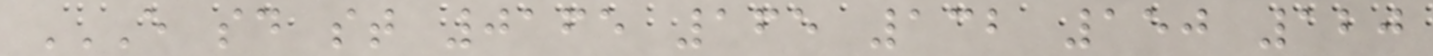E SD ST 0165 165 132 150 120
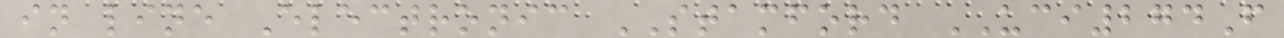in line Electronic STAMFORD UCI274F
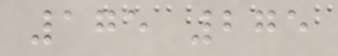175 275
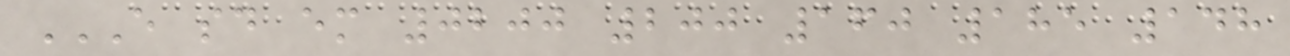E SD EM 0200 200 160 185 148
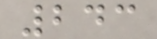243
